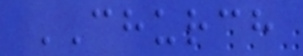CHURCH
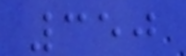350
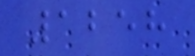1258
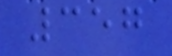357
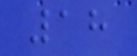18
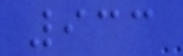933
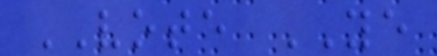VOTE YE
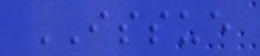ISSUE
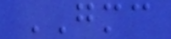GMC
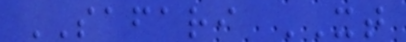SAFARI XT
